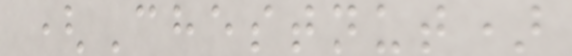(Chestnut)
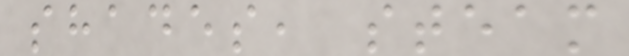shades, steam
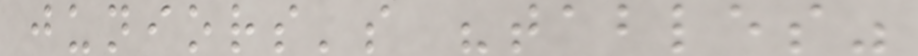juniors's "tables"
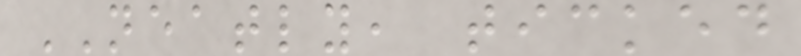NEATLY, ticked
